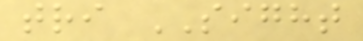tri SIGHT
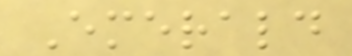Emerald
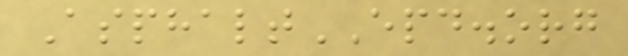AsphaltEPD.org
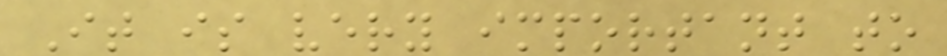It is very important to
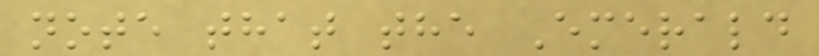note that the Emerald
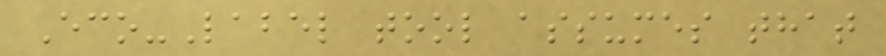Eco-Label tool assumes that
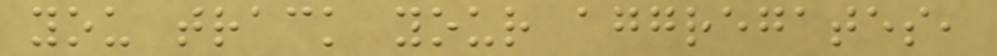you track your aggregates,
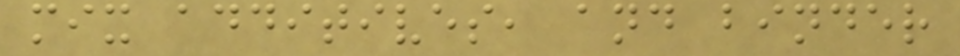mix additives, and binder
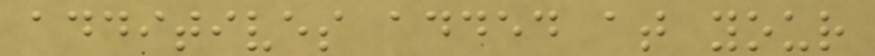additives added at your
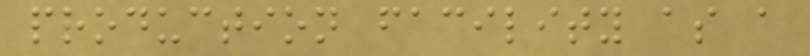production facility as a
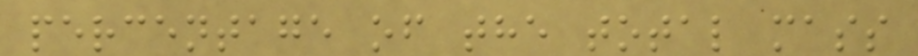percentage of the total mass
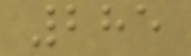285
